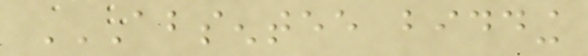ABSENTEE BIDDING
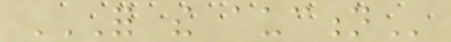FOR THE AUCTION
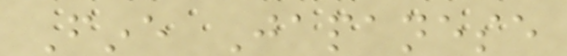Fine Japanese
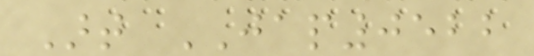Art JAP0522
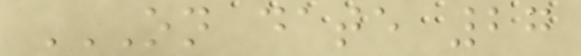ON DATE 27
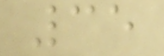35
